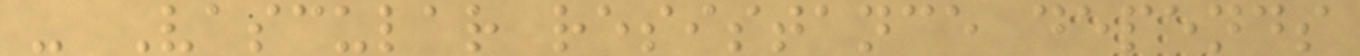- Vascular resistance depends
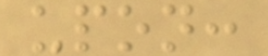upon:
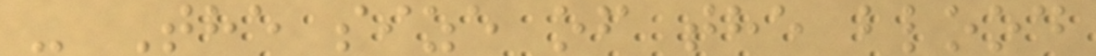- The size of the blood
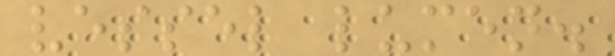vessel lumen.
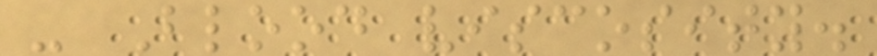- Blood viscosity.
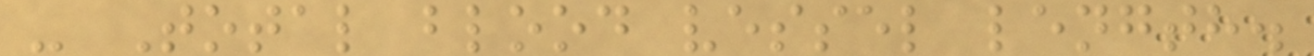- Total blood vessel length.
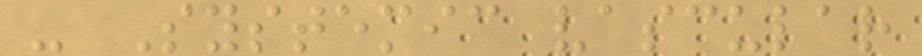- Systemic vascular
